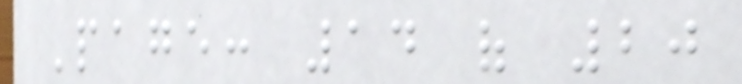Page: 14 of 20
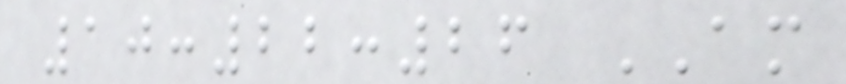10:22:26 AM
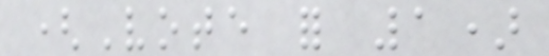(Vote for 1)
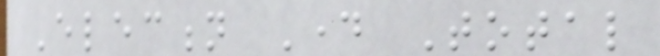Election Day Total
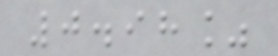0.98%
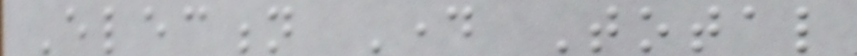Election Day Total
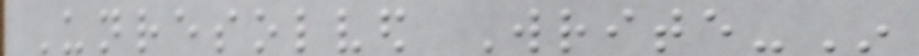Unresolved Write-In
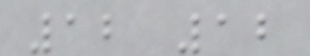12 12
